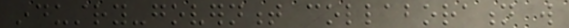industry-government collaboration will
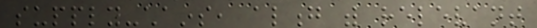supply-chains, along with relevant
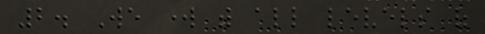2. We work with all levels of
